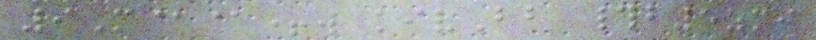9M@@+w kivBb #b5zmj
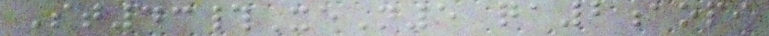St43#XeN5 qa2aopi
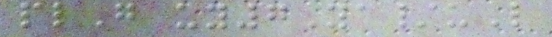plG uy7Ya/uL
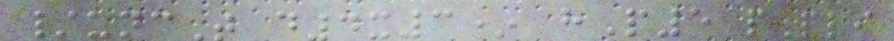/uncT d4x3* hP5 pPli
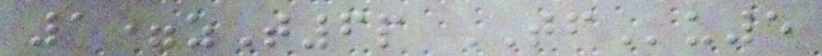1=zT6p TFu5
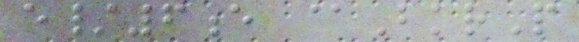e/6e @BkrP
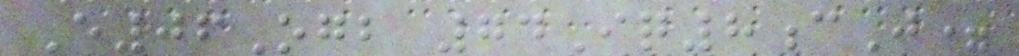E06Ogb 74Iq8cJ=
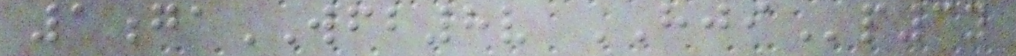1gaWFB8v HJIp3y
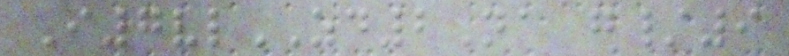I7vlZD2Na g/9
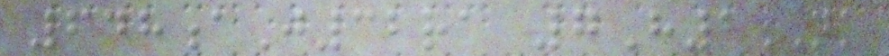648aJ32ra 7H1NK
